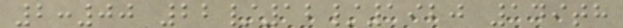2:00 22/12/1920 149th
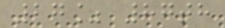27% 87th
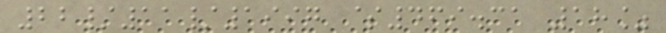22/11/1997 $469.31 18%
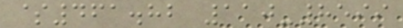$461.82 110-8599
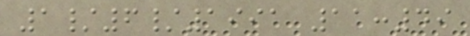1/6/1991 11:49
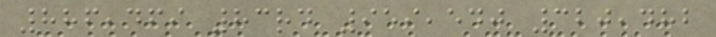886,469 83rd 959,540 320,482
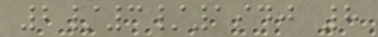2/3/1940 8
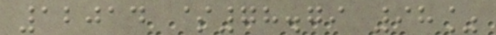12014 $78.79 98%
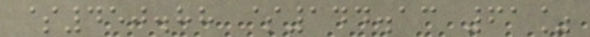$450.88 $144.13 61%
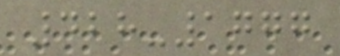428-1777
